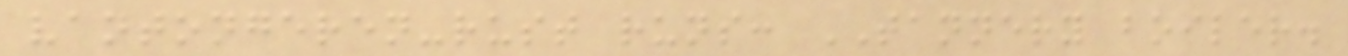vantongeren-rust runs: TANNERY boiler.
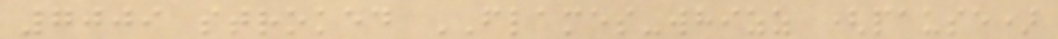7009 stroked FLAMES-whizz (pause)
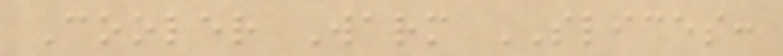Cooler Warm SLICES:
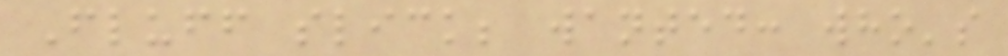Fluff slick; wanted: who's
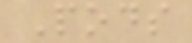Pods
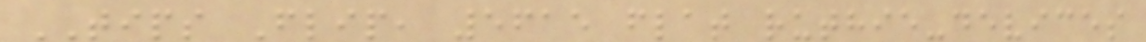TIPS Flip, 5615 flat ruthie-devices
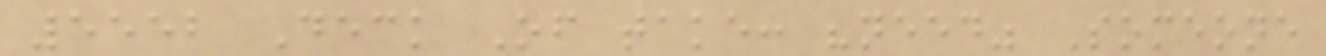5552 Deck Of take: "need" Someone
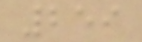259
